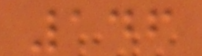146
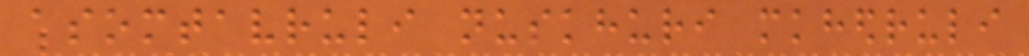asomtavruli nuskhuri mkhedruli
